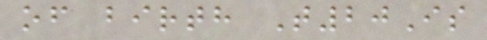of birth T20Is
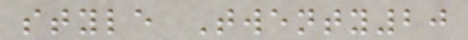style Twenty20
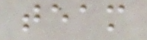team
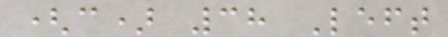(c) 38 Left
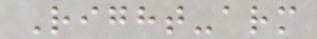Right-arm
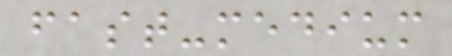fast-medium
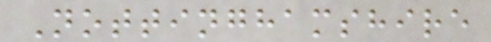Nottinghamshire
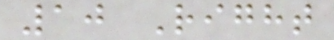10 Right
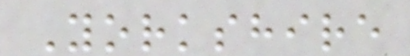Yorkshire
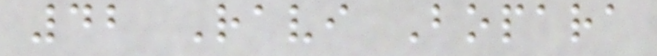42 Ravi Bopara
